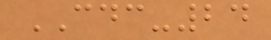CDC-24
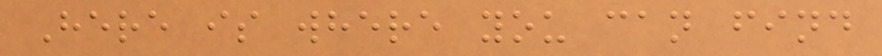Here is where you can find
